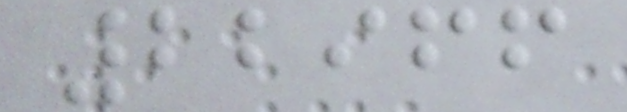22966
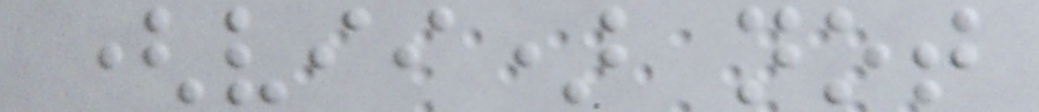(vii) not
